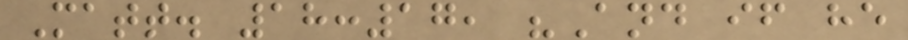Matt. 18:17, "And if he
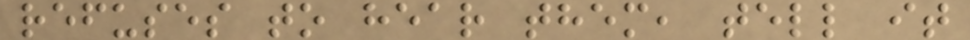refuses to hear them, tell it
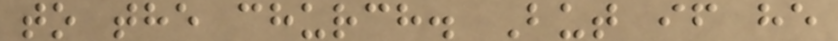to the church. But if he
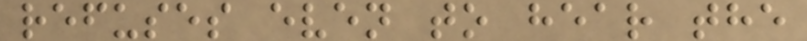refuses even to hear the
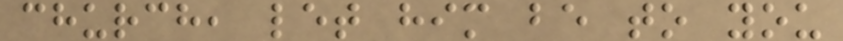church, let him be to you
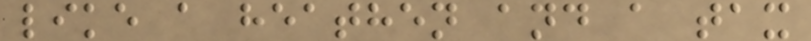like a heathen and a tax
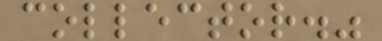collector."
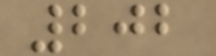202
